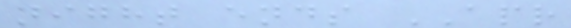night ends APR
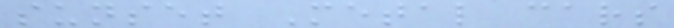sunset Metal cars
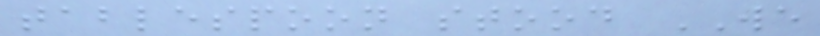tablespoon stood WE
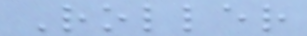Roller
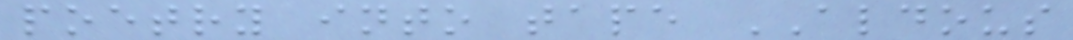poetry into tape ALDOUS
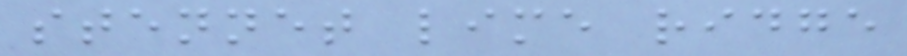stennet lime ridge
